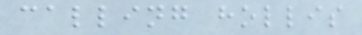calling hollis
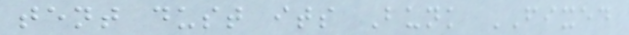tent dust its Bunk FIXED
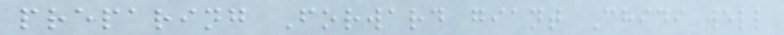preparing Forward giant Chidi well
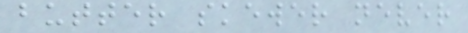butter skewer never
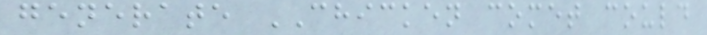generate CHICKEN comet could
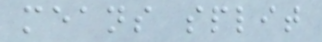means split
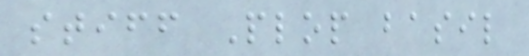stiff Plop basil
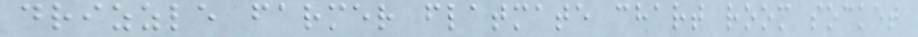drizzle farmer flatmate chart room socket
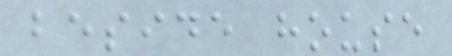beside house
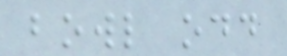bowl odd
